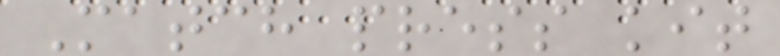Match press kit
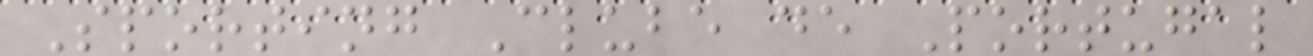Sporting Clube de Portugal
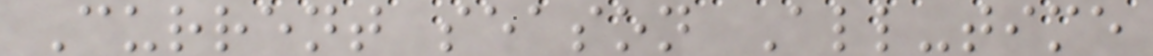Current season All-time
